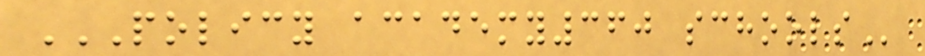POLICY ACADEMY360 SCHOOLS
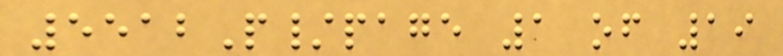5512P/page 1 of 19
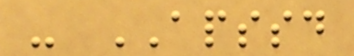- APSSD
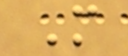M
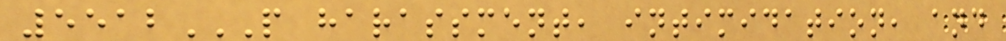5512P HARASSMENT, INTIMIDATION, AND
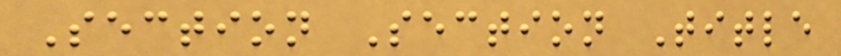Section Section Title
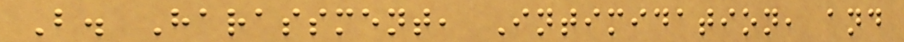B. Harassment, Intimidation, and
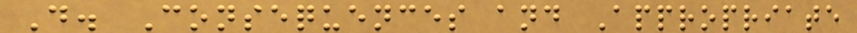D. Consequences and Appropriate
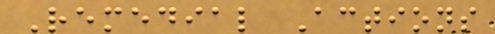Remedial Actions
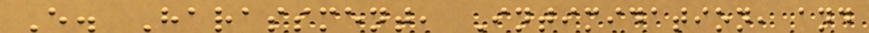E. Harassment, Intimidation, and
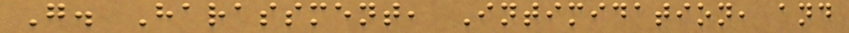G. Harassment, Intimidation, and
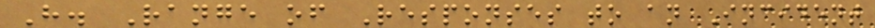H. Range of Responses to an Incident
